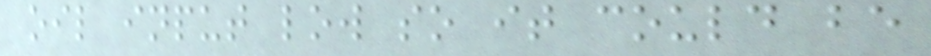oil input low so it could be
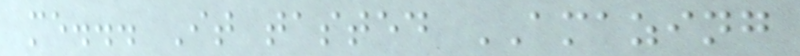me... It tasted AMAZING
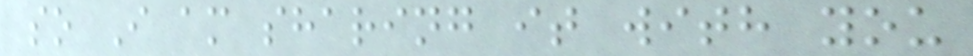so I am sharing it with you
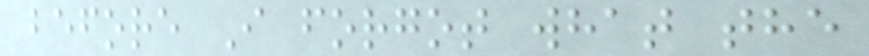before I forgot what the
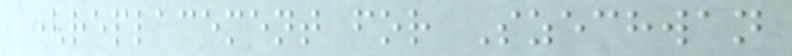(replacement for Szechwan
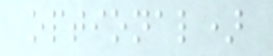optional)
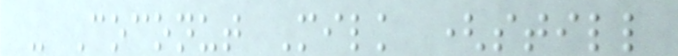- Coconut Milk (still
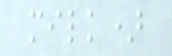milk)
